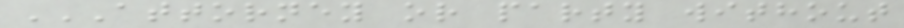ATTORNEY OR PARTY WITHOUT
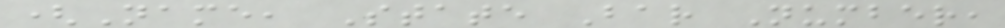(Name, State Bar Number,
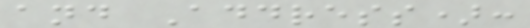and Address):
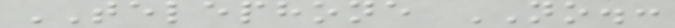TELEPHONE NO.:
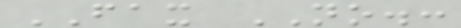FAX NO.:
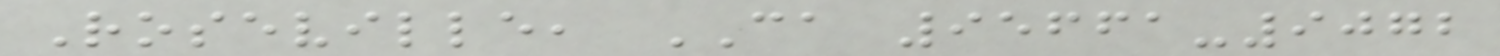Roseville, CA 95661-9072
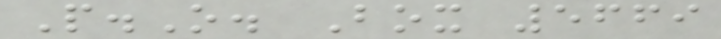P.O. Box 5669
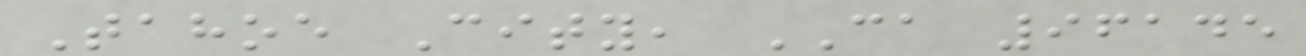Tahoe City, CA 96145
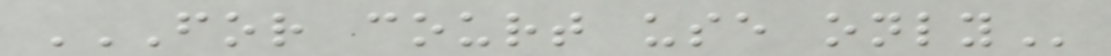FOR COURT USE ONLY
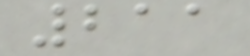211
